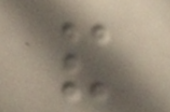and
